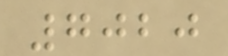7020
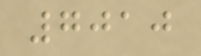7010
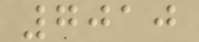7010
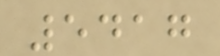5417
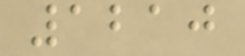1210
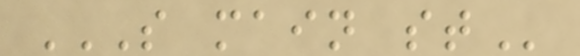S MAIN ST
